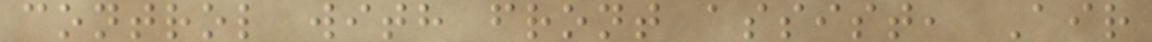control with front assist, Air
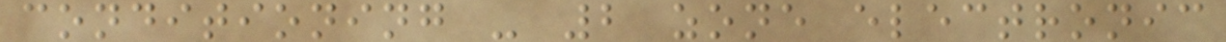conditioning - 2 zone electronic
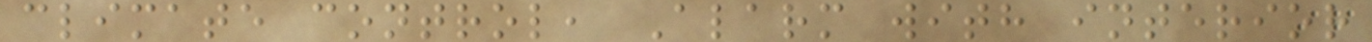climate control, Alarm with interior
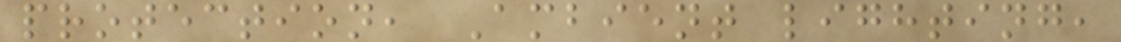protection, Ambient lighting,
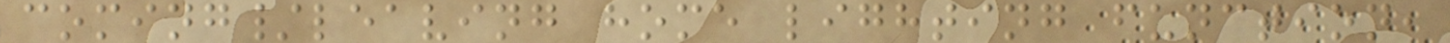coming/leaving home lighting function,
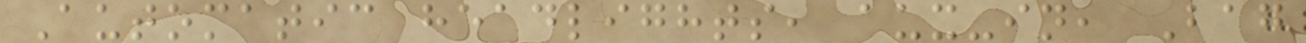Automatic headlights, aux-in, Bag
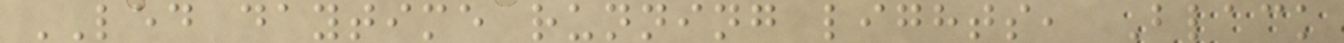LED daytime running lights, Black
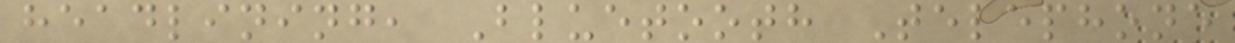headlining, Bluetooth Telephone
